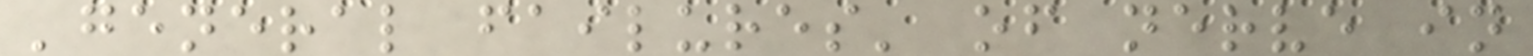'general failures' of nerve in
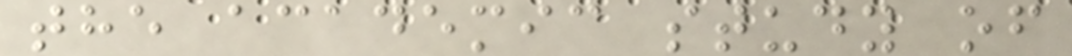the academic study of
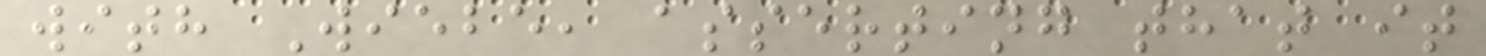with Wiebe, asserting that it
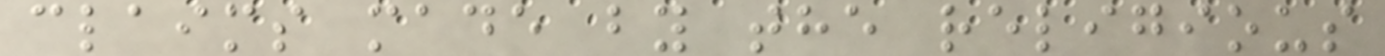claims made by the religious
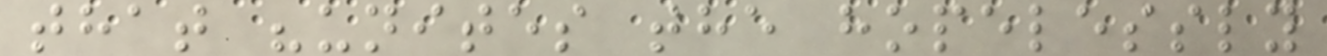that "unites the hopelessly
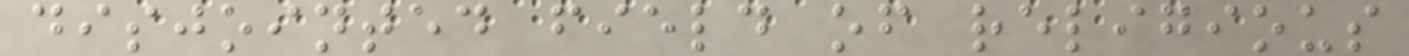disjointed field of religious
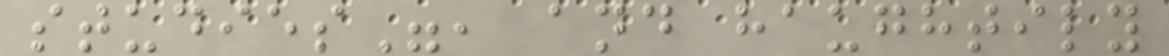studies", and haughtily
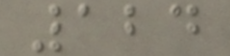124
